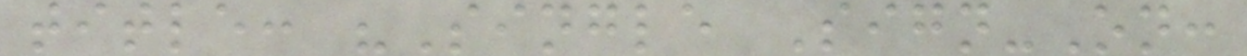title: "Single Sign-On:
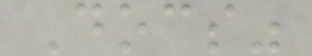Docs"
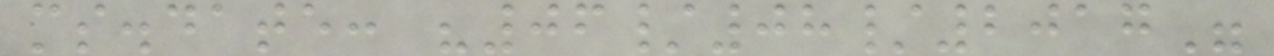ms.date: "06/08/2017"
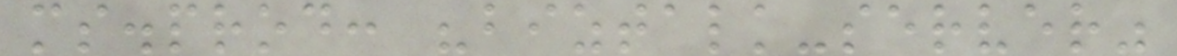ms.prod: "biztalk-server"
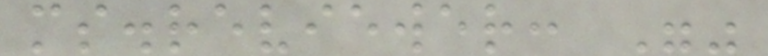ms.reviewer: ""
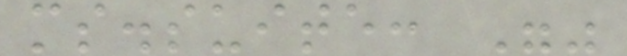ms.suite: ""
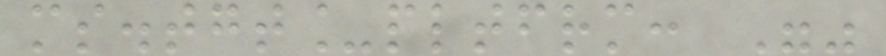ms.tgt_pltfrm: ""
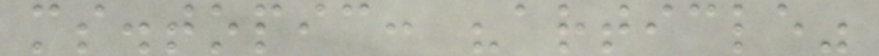ms.topic: "article"
